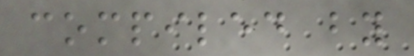compiled by
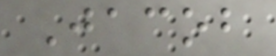Jacob
